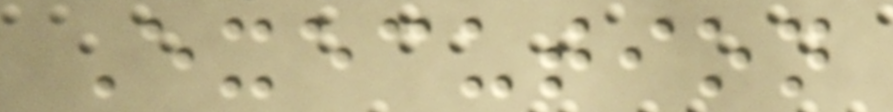Execution
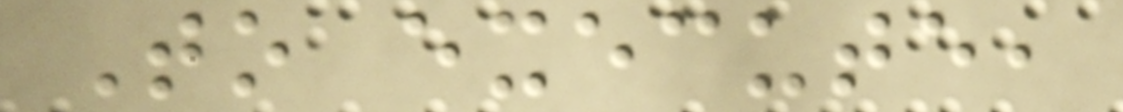To execute,
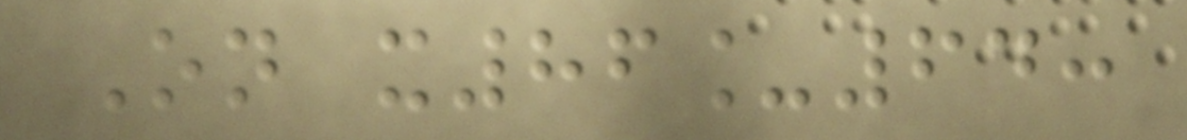On x86_64:
